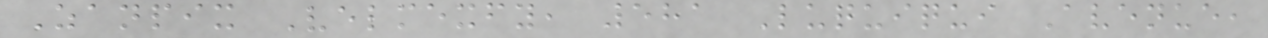Zanpix Velmexfy, 581 Luquiqui Avenue,
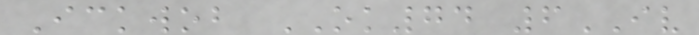Ickwob OK74 6IV
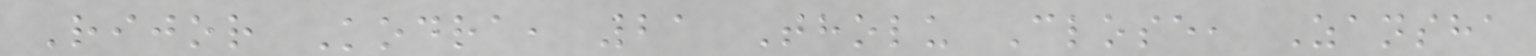Rijor Kodra, 21 Tholu Close, Zansha
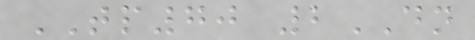TP70 2DN
